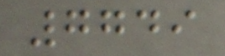7749
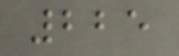225
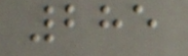285
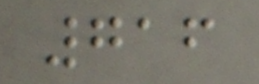716
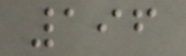196
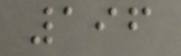196
